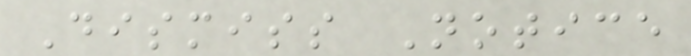Dismiss Notice
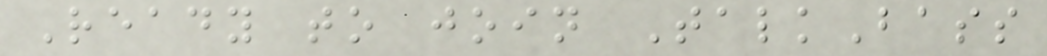Ready to join TalkBass
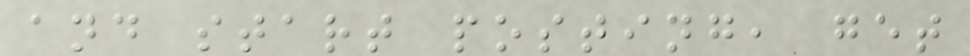and start posting, get
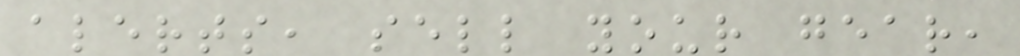alerts, sell your gear,
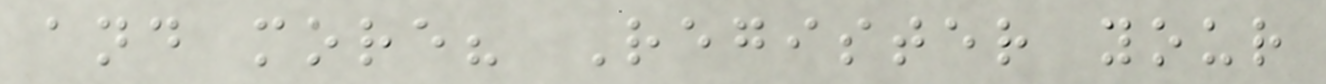and more? Register your
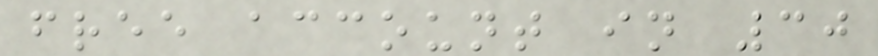free account in 30
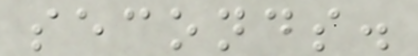seconds.
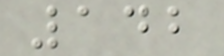142
